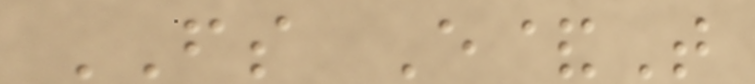FS E&T
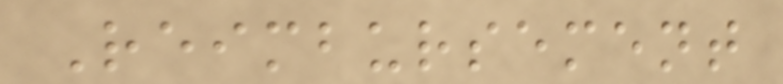Reimbursement
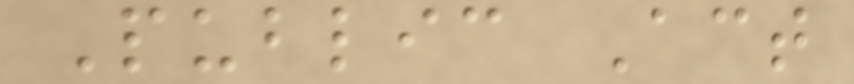Public Act
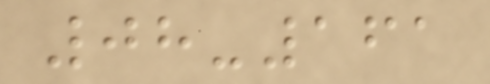08-161
